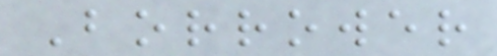Borrower
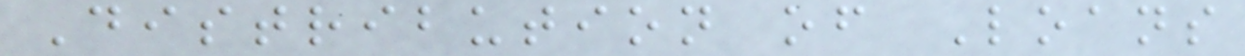Distribution of Loans
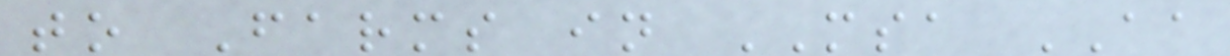to Farms in MSA AA
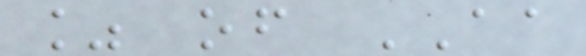% of AA
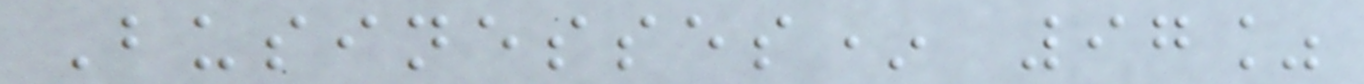Businesses* 97%
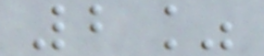2%
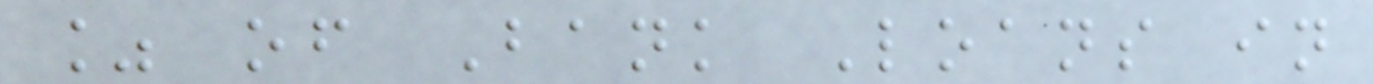% of Bank Loans in
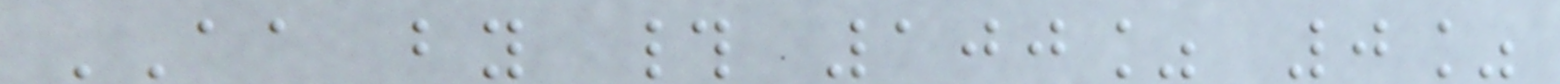AA by # 100% 0%
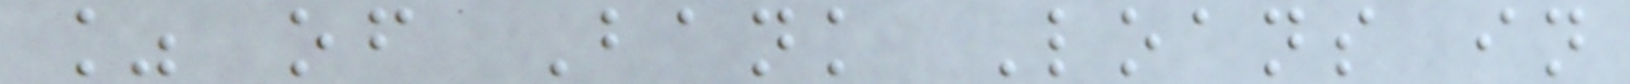% of Bank Loans in
